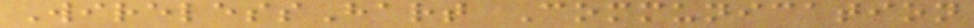WirelessHart Communication
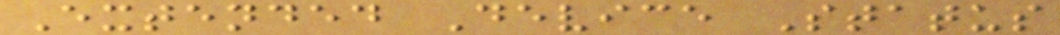Extended Device Status
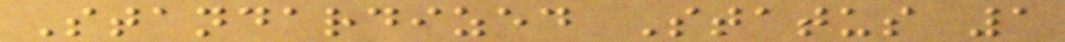Standardized Status 1
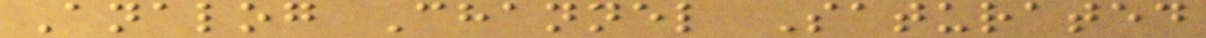Analog Channel Saturated
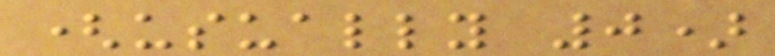(usually 0)
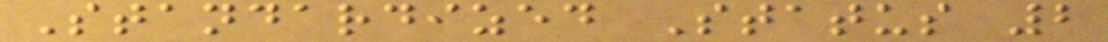Standardized Status 2
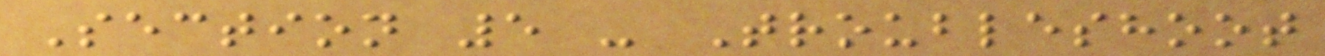Section 5 - Troubleshoot
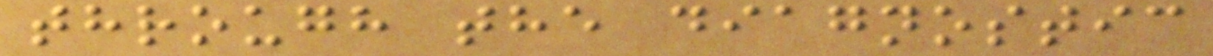through the diagnostic
